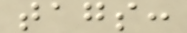tags:
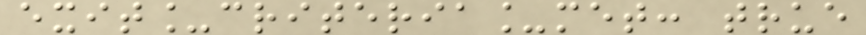exit_criteria_met: true
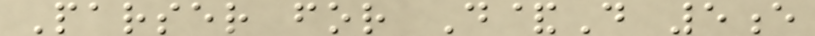Parser for D&D 5e
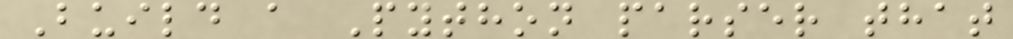Build a Python parser that
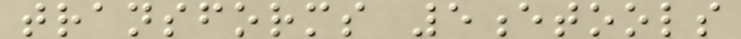transforms 5etools
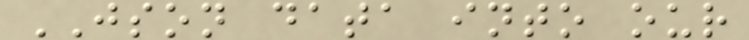JSON data into our
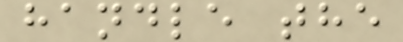handle the
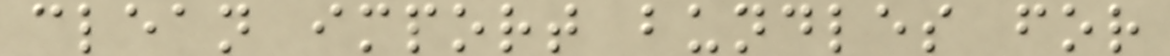clean import bundles for
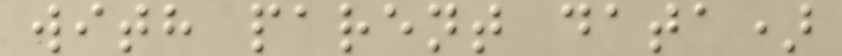with parent data)
